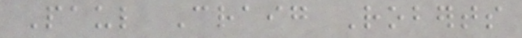Paul Craig Roberts
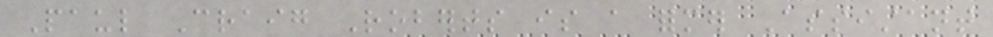Paul Craig Roberts is a former Assistant
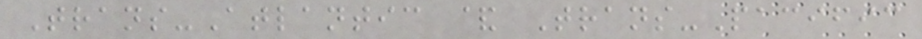Trans-Atlantic & Trans-Pacific
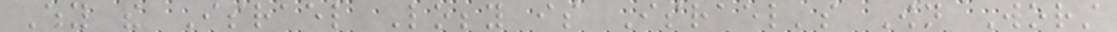Why the Israel Lobby is Israel's Own Worst
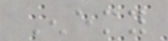Enemy
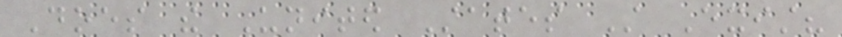Does the United States Still Exist?
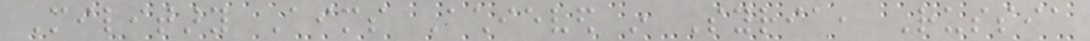Military Aims Achieved in Syria, Russia
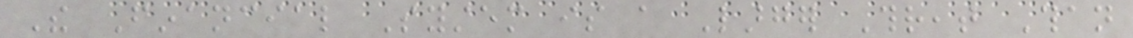The Financial System is a Larger Threat Than
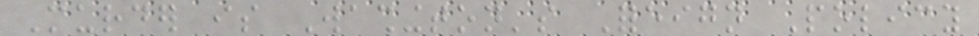Murder is Washington's Foreign Policy
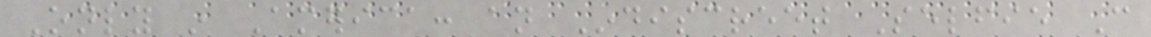Only in America: an Indiscreet Selfie Can
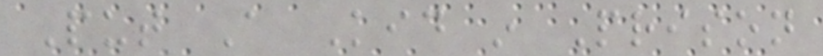Put A Kid in Prison
